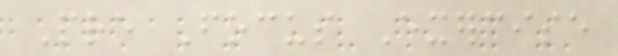Pre Focus Exercise
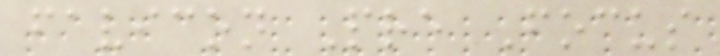favicon Pre Focus
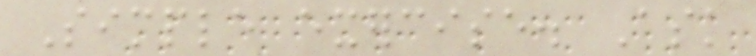Simple exercise. Ask
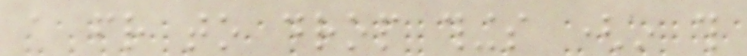a friend to drop things (in this
